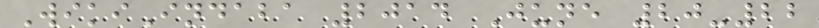WikiIndaba 2014 June 20-22
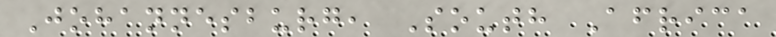Johannesburg, South Africa
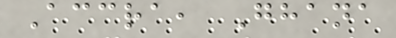Accra, Ghana
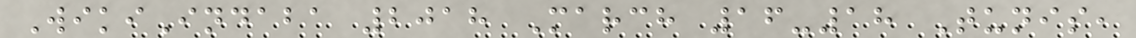WikiIndaba 2018 March 16-18 Tunis,
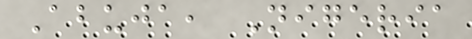Abuja, Nigeria
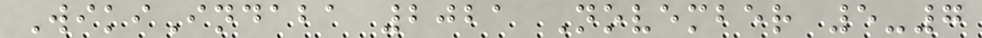WikiIndaba 2021 November 5-7
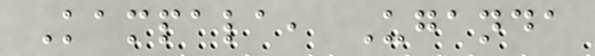Kampala, Uganda
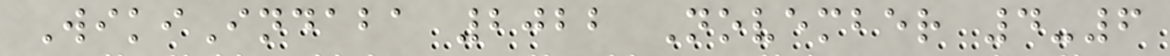WikiIndaba 2022 November 4-6
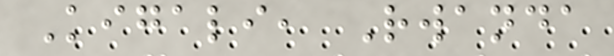Kigali, Rwanda
